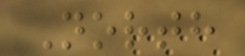North
